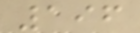196
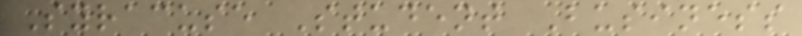Syracuse Student Business
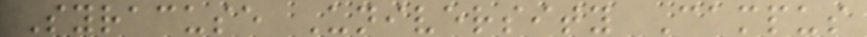Syracuse University Campus
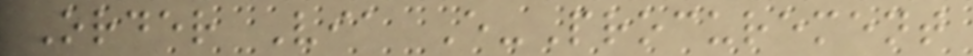Order Via E-Procurement
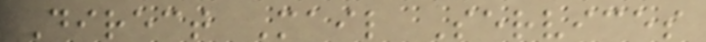Direct Mail Services
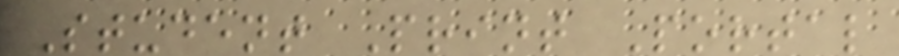Student Print Portal
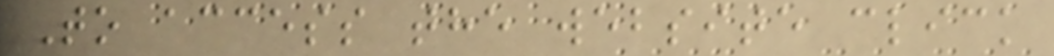To access the website click
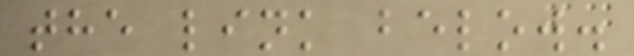the link below.
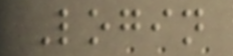Login
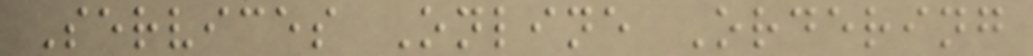Services Online Ordering
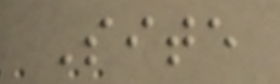Site
